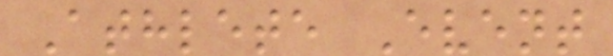Athlete Event
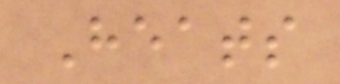Heats
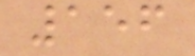156
